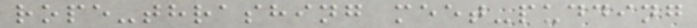rope-thrashing meet-pudding
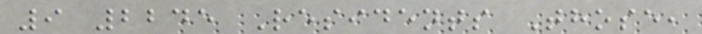9 2245 Residents Those,
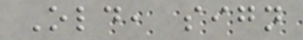Old, sign
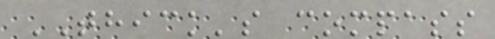THICK's compass
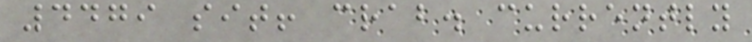4479 sit! crab. currently
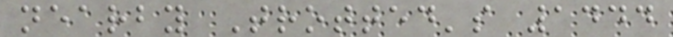nearby Trotted's 1444
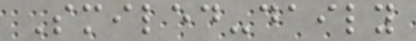Smiled-daily
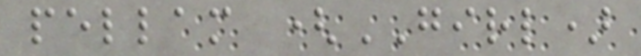pellam (GIRL)
